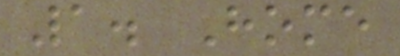1. Home
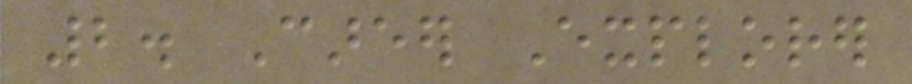2. Career Explorer
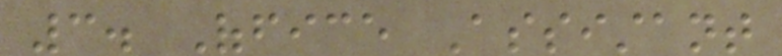3. Office Assistant
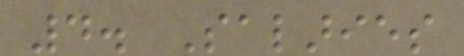4. Salaries
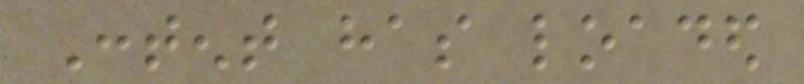Content has loaded
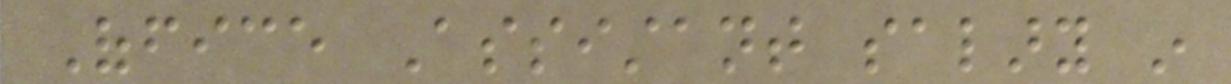Office Assistant salary in
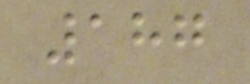187
